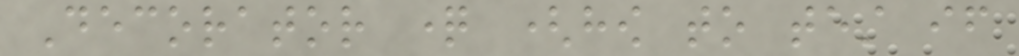Decorator question (how to test if
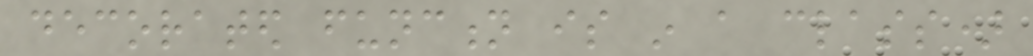decorated function is in a class)
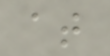at
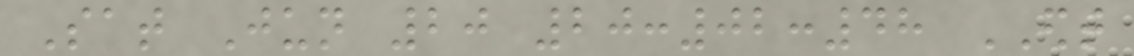Sat Jun 20 20:02:48 EDT
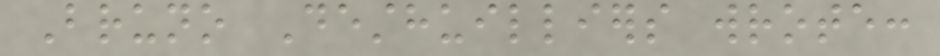Bruno Desthuilliers wrote:
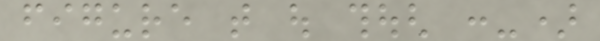figure that out though :-)
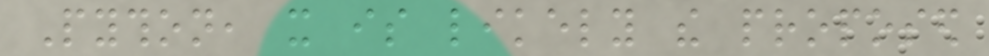Python, it is likely the proposed
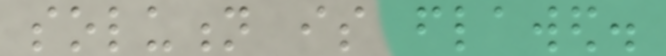solution is flawed.
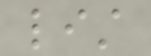list
